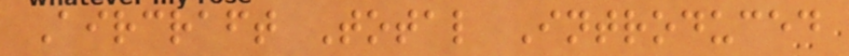Aircraft Total Introduced
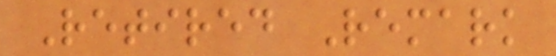Retired Remark
